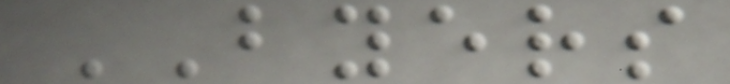BYERS
